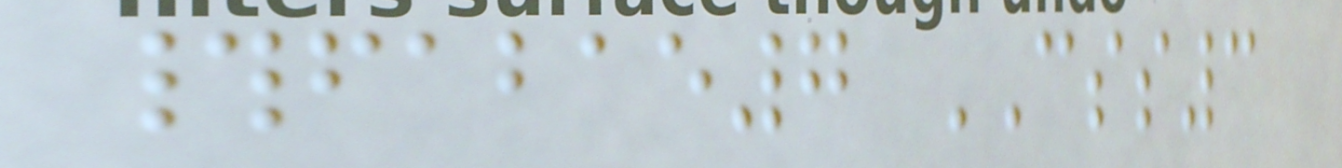#fabae7 CSS3
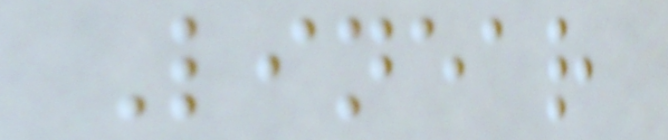Linear
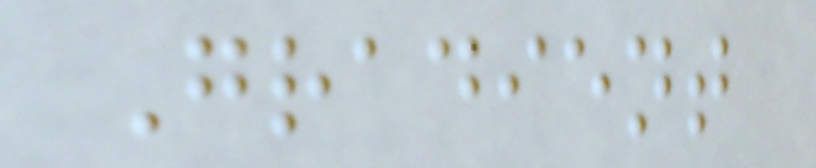Gradient
